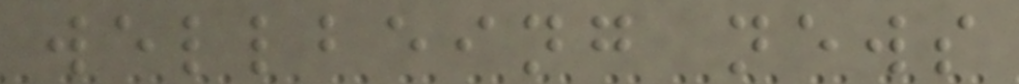wellbeing news
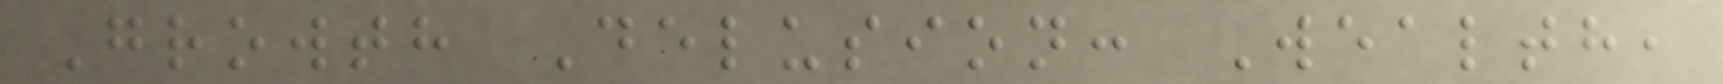Growth Delusion: Wealth,
